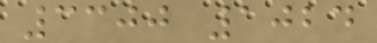3300 1024
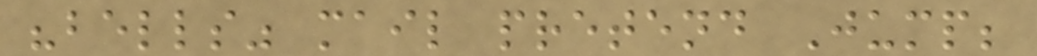"bells" mail pretend Jump;
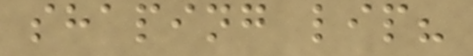shaping lip?
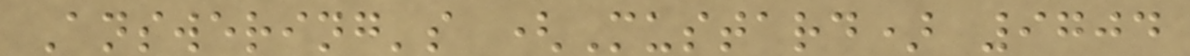Answering's (Mustard) 9704
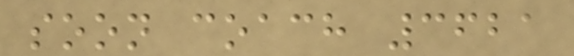soon coach 3621
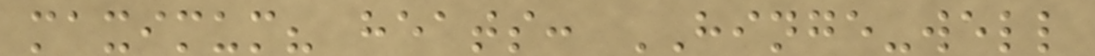maximum? heats: HINGE-well
